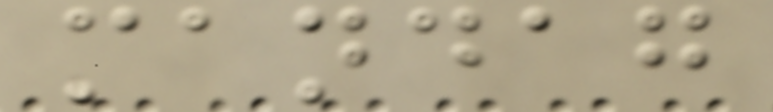mandag
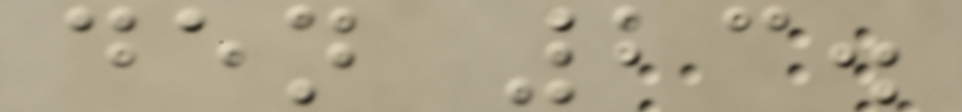den 23.
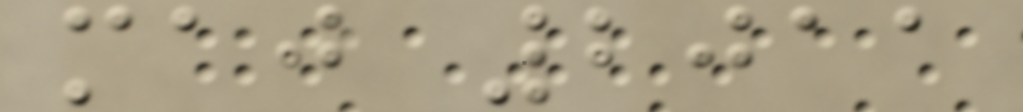maj 2011
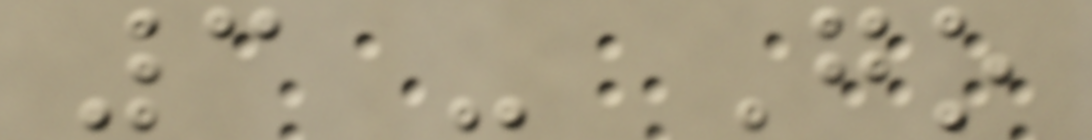3 - Go
